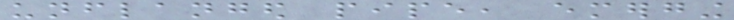unflanged pipe, emerging
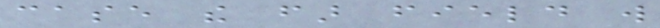case the far field will
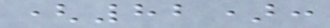(82):
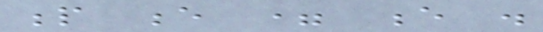p e = e .
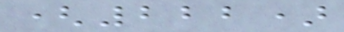(222)
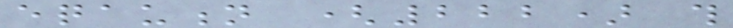eqaution (222) this
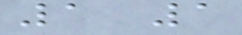1 1
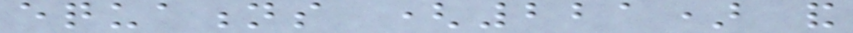equations (221) and
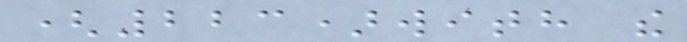(223)with the
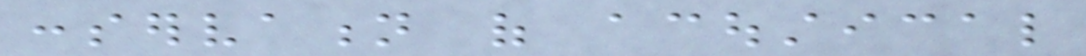conservation of acoustical
